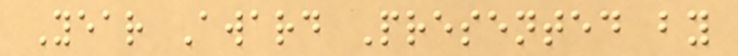Year Award Presented by
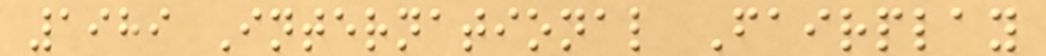1989 International Fairplay
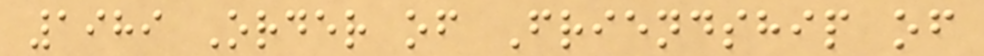1989 Order of Friendship of
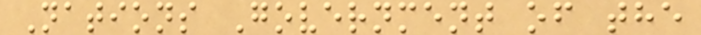Nations Government of the
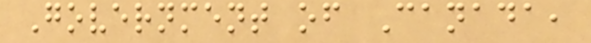Government of Canada,
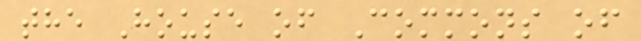the House of Commons of
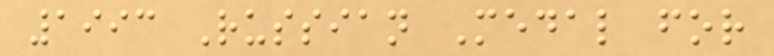1993 Russian Medal for
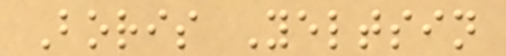Boris Yeltsin
